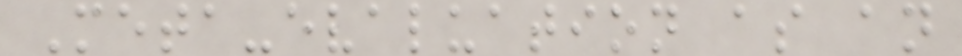Meta-evaluation as an
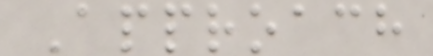Approach
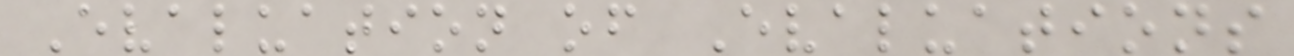Evaluation of Evaluations
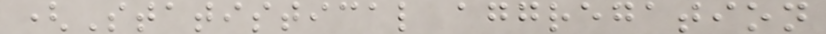(Statistical aggregation
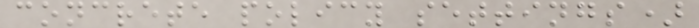concrete policy settings)
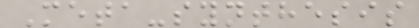Meta-synthesis
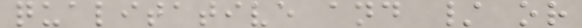qualitative and / or
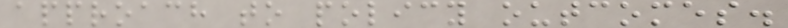approach to policy outcomes.
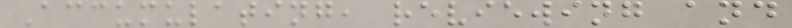Accumulating, reviewing and
